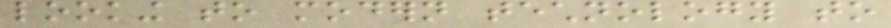looking to modern technology to
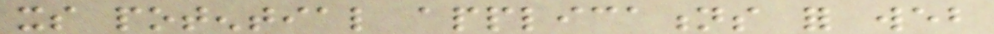its potential applications for web
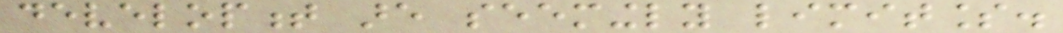development are seemingly limitless.
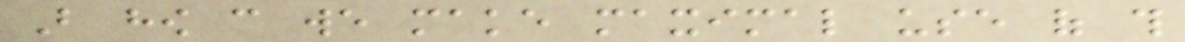But how can we make maximal use of this
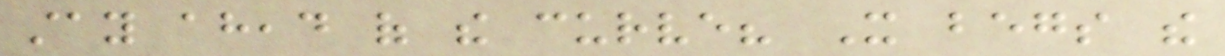stay ahead of the curve? It begs the
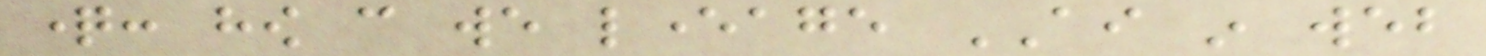question: how can we leverage AI in web
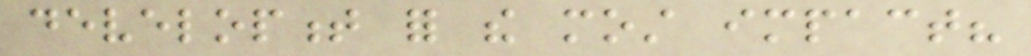development for the most impact?
